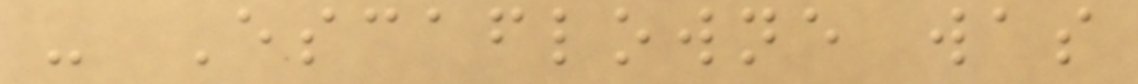- Escaflowne was
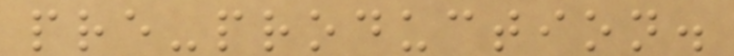pre-production.
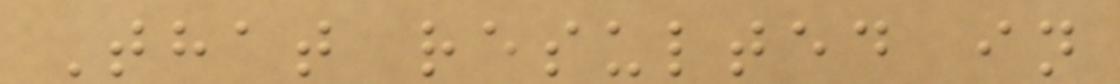That resulted in
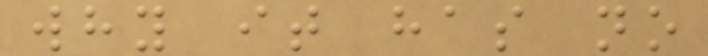why it has no
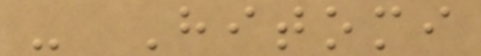- Hitomi
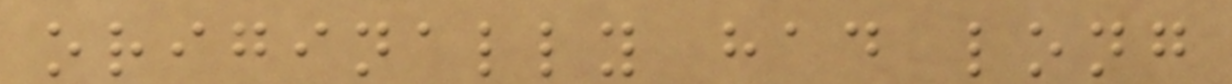originally had long
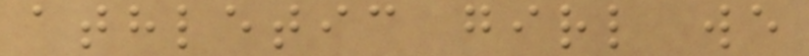athletic girl we
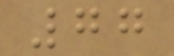77
